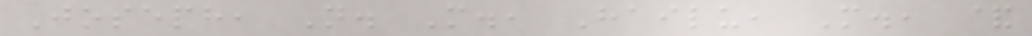Joseph, N. M., Hailu, M., &
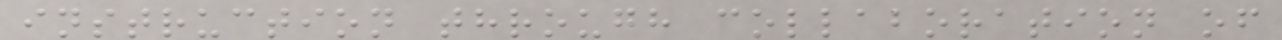instruction through collaboration of
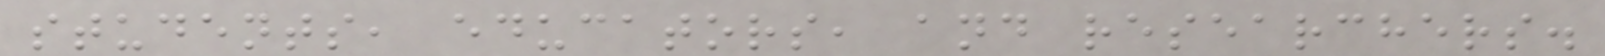students, educators, and researchers.
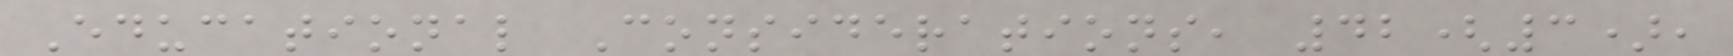Educational Considerations, 42(3),
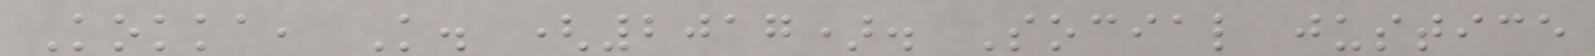Kokka, K. (2017). Social justice
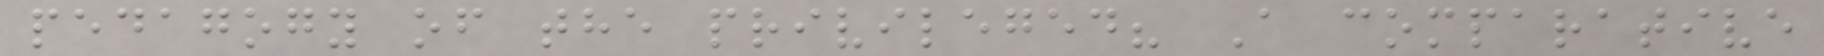pedagogy of the privileged? A comparative
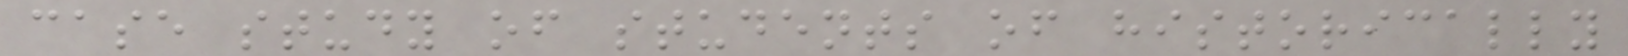case study of students of historically
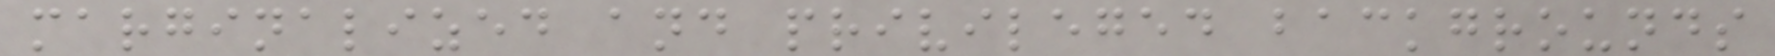marginalized and privileged backgrounds
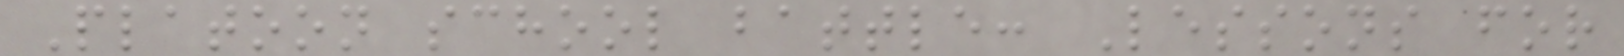Platoon school battle: Lessons for
